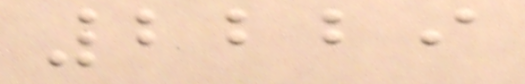2229
